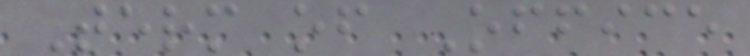Term of Office
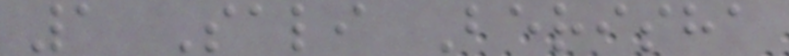1 Sali Berisha
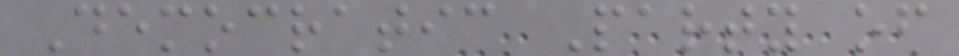Democratic Party of
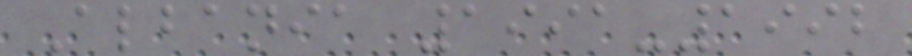Albania 1991-1992
